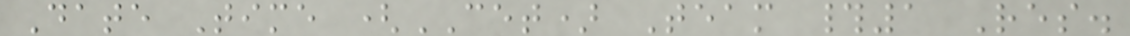Date Time (CET) Team #1 Res.
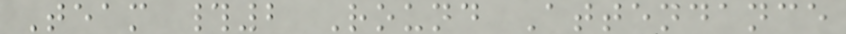Team #2 Round Attendance
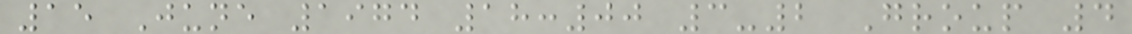15 June 1974 18:00 3-2 Group 4
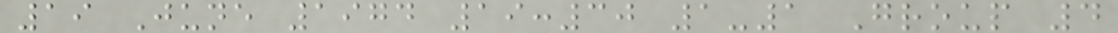19 June 1974 19:30 1-1 Group 4
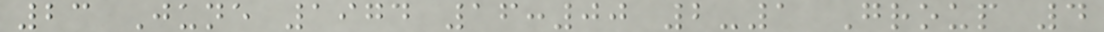23 June 1974 16:00 2-1 Group 4
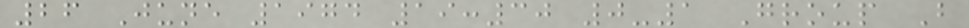26 June 1974 19:30 0-1 Group B
